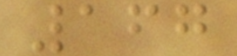167
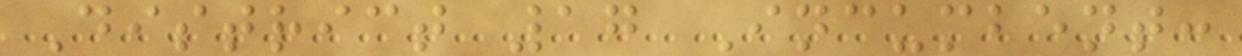District 17 Incumbent:
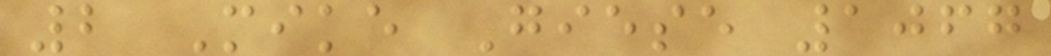2 Mike Giese 1067
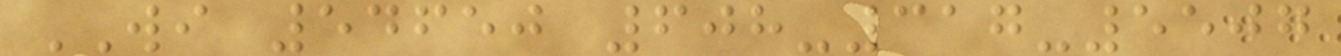WI 54650 608-317-5507
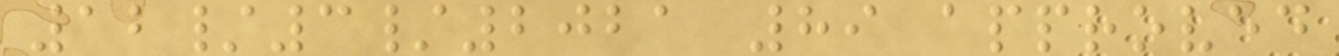12/3/2021 89 approved
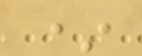*
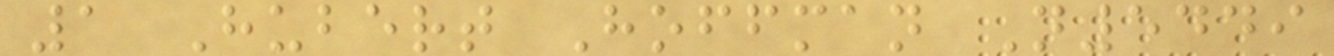1 Hubert Hoffman N5449
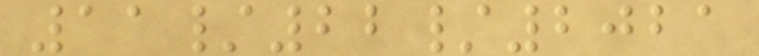11/22/2021
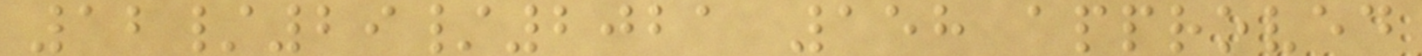12/29/2021 158 approved
